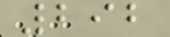292
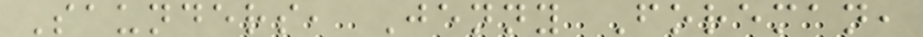Saunders, Jenny Foreman,
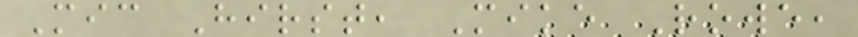Mic Hirst, Mike Rowe,
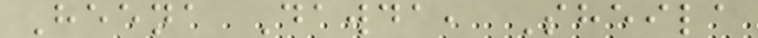Heena Dawda, Sheila
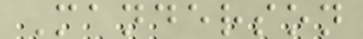Manderson
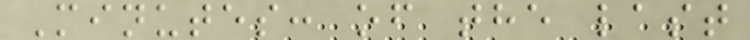Minutes: of the last
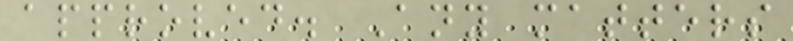approved. Any matters
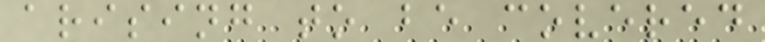arising to be covered
